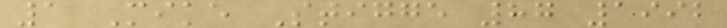1 Mike Stigge 87 1992
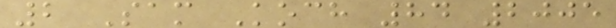2 Sam Koch 84 2005
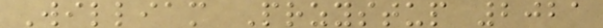William Przystup 2021
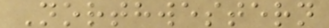Northwestern
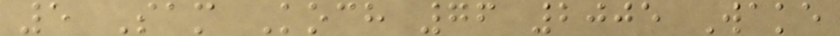5 Sam Koch 76 2005 Wake
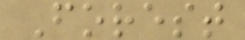Forest
